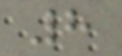8
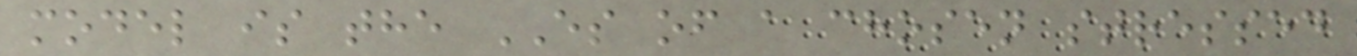model is the ES of a chosen stressed
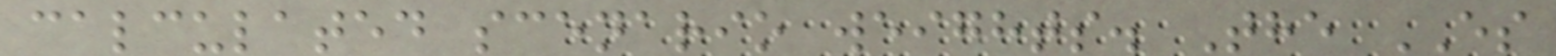calculated scenario weights. The ES
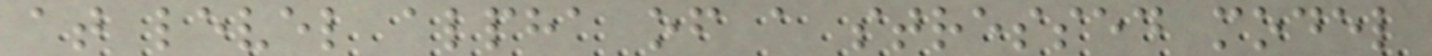at level alpha of a stressed model
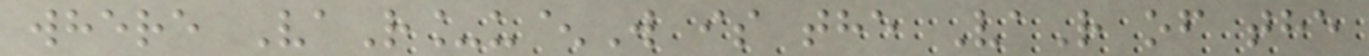where VaR_u^W is the VaR of the
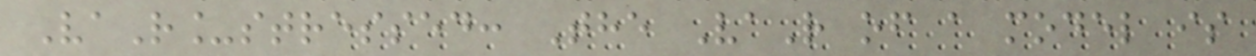VaR_stressed: The VaR of a model is
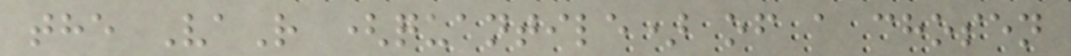the VaR (quantile) of a chosen
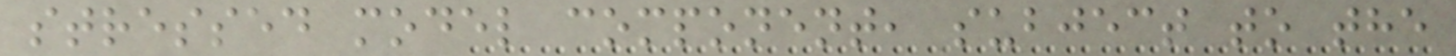stressed model component, subject to the
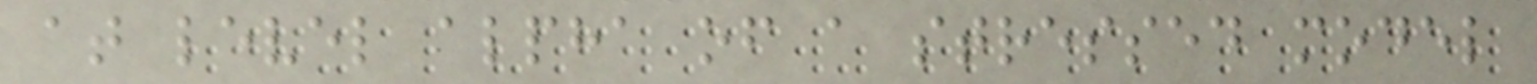at level alpha of a stressed model
